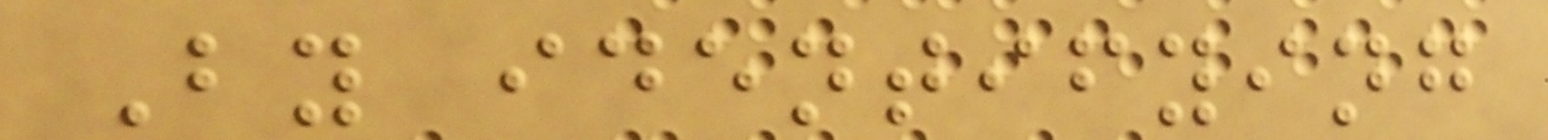By identifying
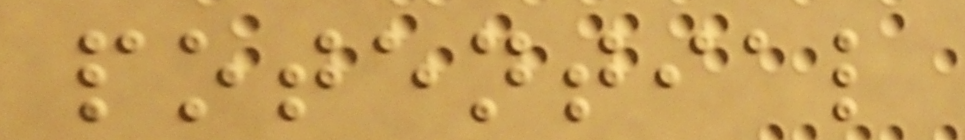potential
